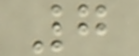7
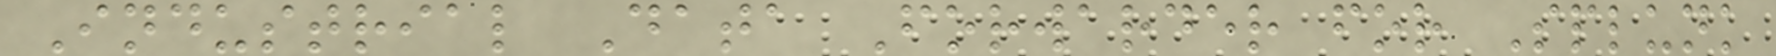Industrial Data Forwarder for Splunk
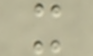x
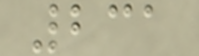231
